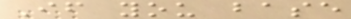If you base
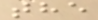the
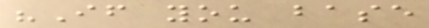"If you base
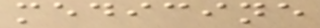medicine
